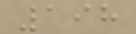198
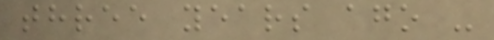three years ago -
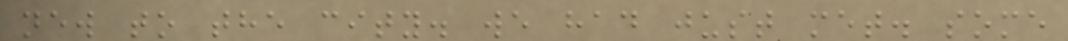new to the city. we had just met. some
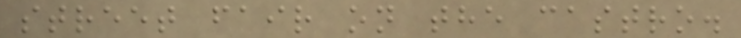street fair on the castro.
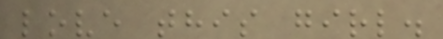love this girl.
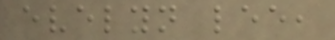evelyn lee,
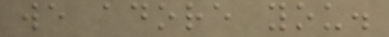we adore you.
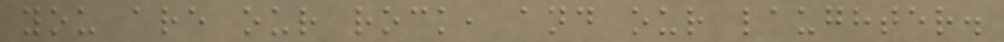you are our rock, and our laughter.
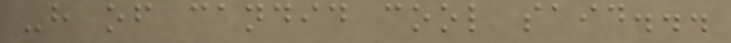-h of candid cool said...
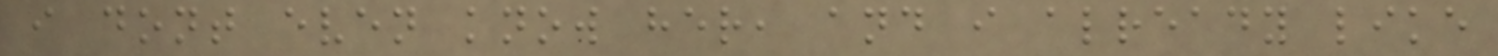i dont even know her, and i already like
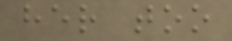her too
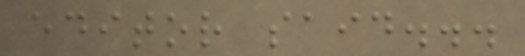editor said...
